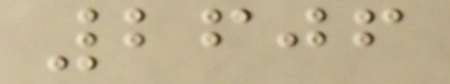2606
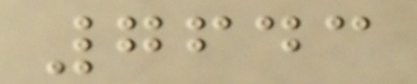7643
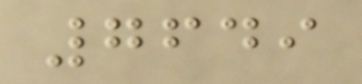7649
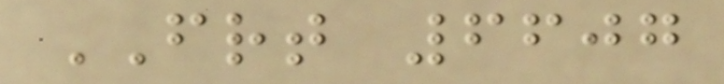FRT 6607
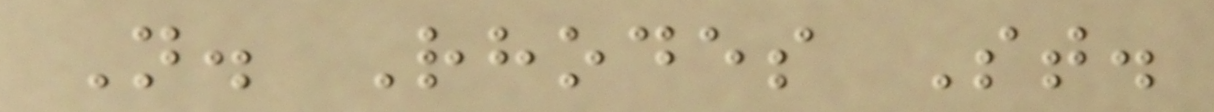N. Rhodes St.
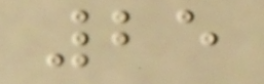25
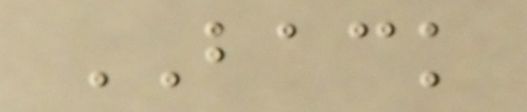BACK
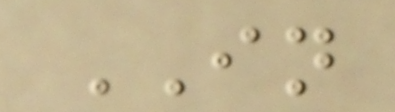IN
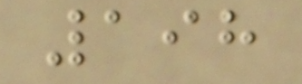198
